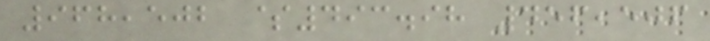968,502 $493.98 456,506
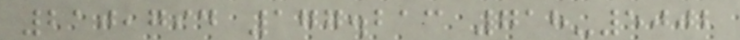210,794 177.213 718-5002
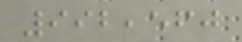992,560
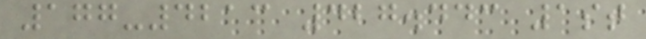177-4213 427.443 1st
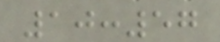10:57
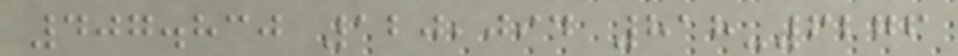407.830 120,094 818-6276
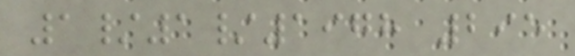1/1/1978 295
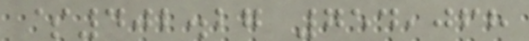$402.27 754,068
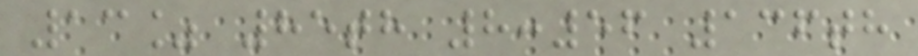13% 85th 8:56 136th
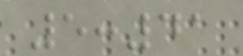5:41
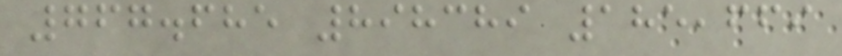767.685 898389 185,669
